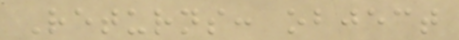Returns: object
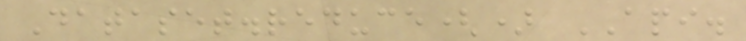Dataset.reduce() API.
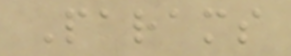Params
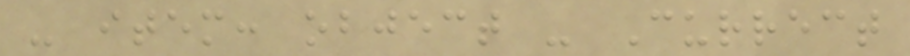- item: object - Currect
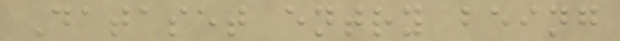Dataset entry being
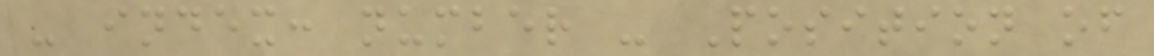- index: number - Position of
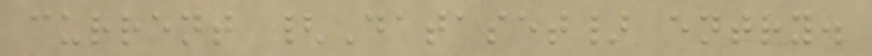current {Dataset} entry.
